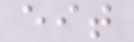eit
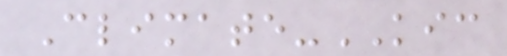Climate-KIC
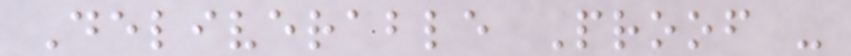Deliverable Proof -
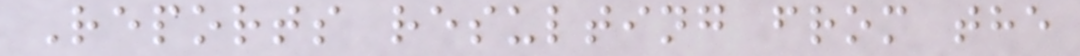Reports resulting from the
